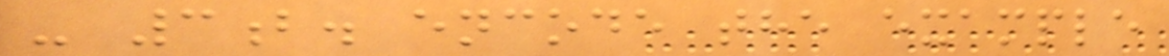- 3b. encode the example
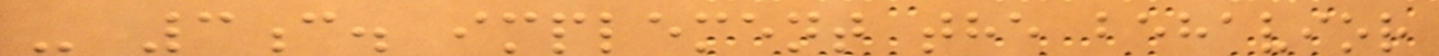- 3c. implement the behavior
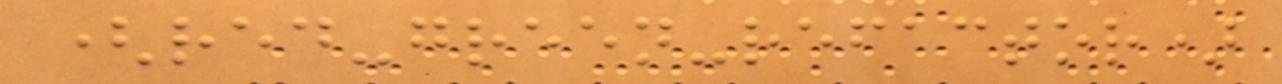(red-green-refactor)
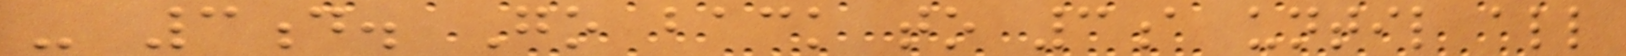- 3d. Go back to 3a until all
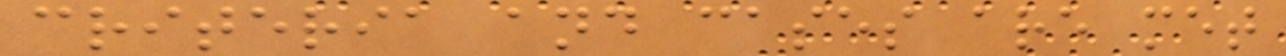criteria and cases are met
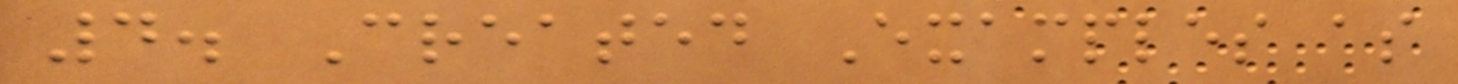4. Created Examples as
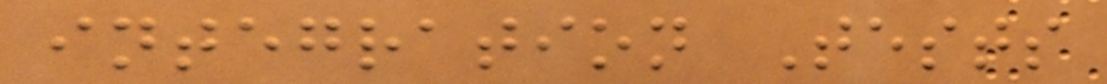integration Tests
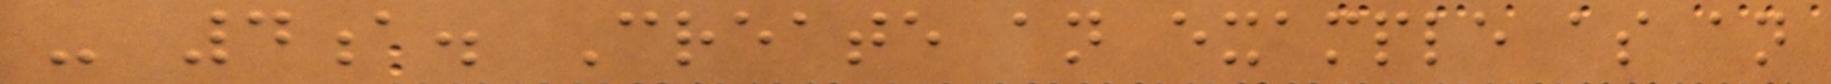- 4a. Create an example as an
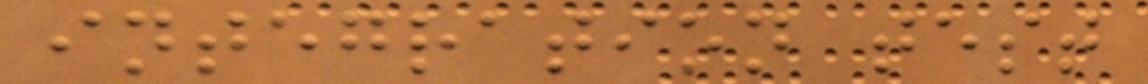integration test
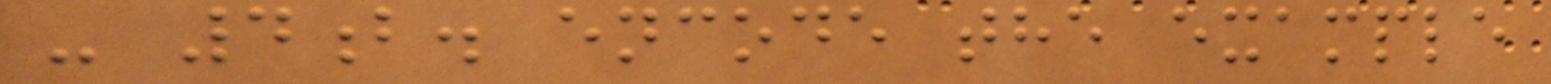- 4b. encode the example
